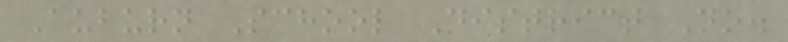Auburn School District No.
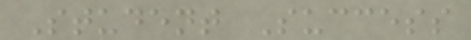Student Success
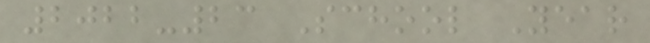2022-23 School Year
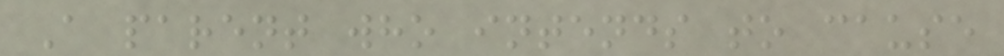A parent who intends to cause
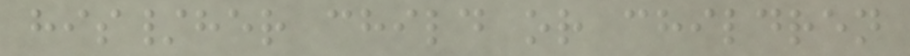his/her child or children
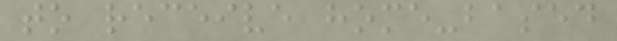to receive home-based
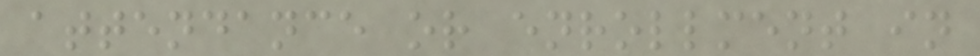attendance or enrollment in
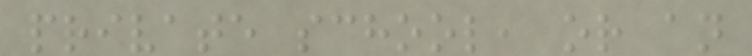private school, or an
